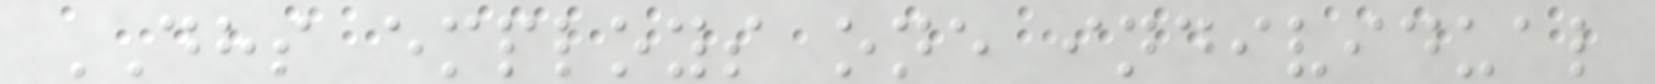DHS employs one individual
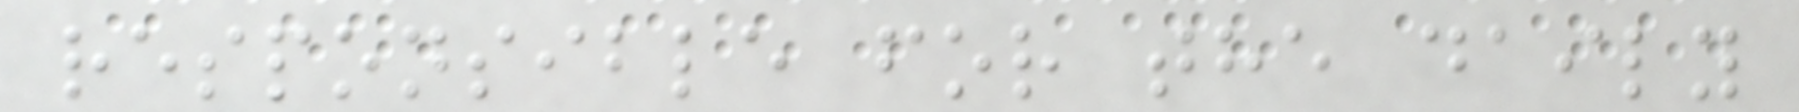responsible for the daily
